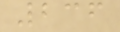236
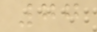77
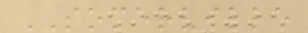SOMERVILLE
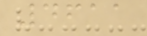4611
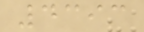4393
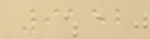9152
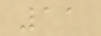11
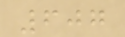607
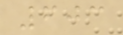603
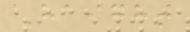Haight
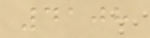4108
